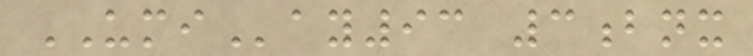UMIay93 3bnx
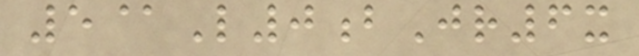5@L0bJr6x
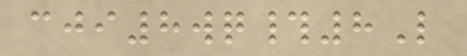cji8wq#8L
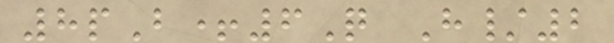8pB+6Q H/2
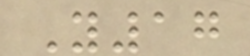Y17
